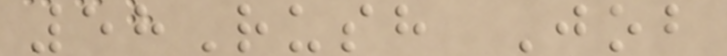58Rush Job
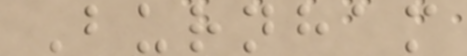Burnham
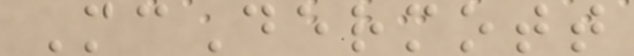McDermott
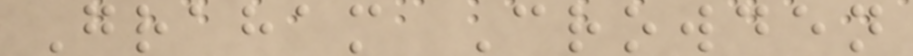Graham Crowden
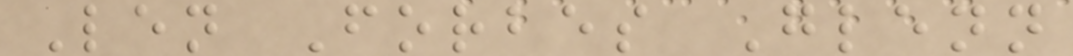Len Forbes Glenn
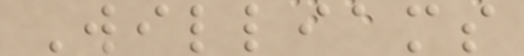Williams
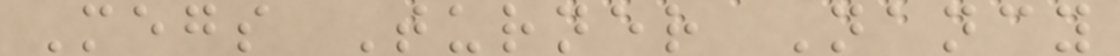Megs Turner Nancy
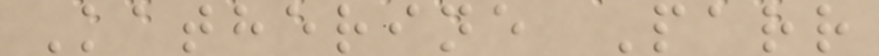Katherine Parr
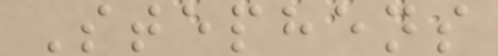Stephens
